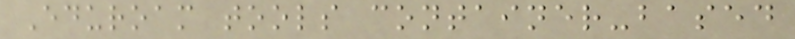Eduroam tools container-based
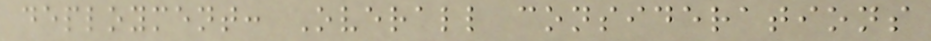deployment: Overall considerations
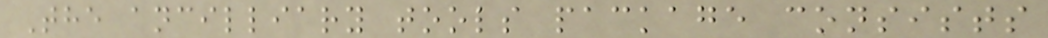The ancilliary tools package consists
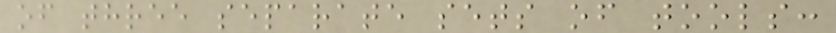of three separate sets of tools:
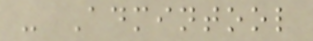- Admintool
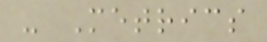- Metrics
